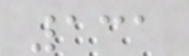131
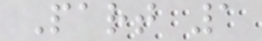Part 1
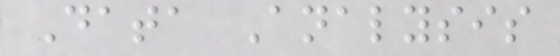Data Analysis
